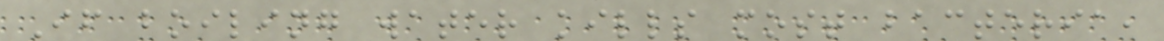If boiling water kills most bacteria,
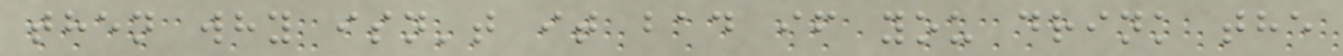then why isn't it bad if you drink the
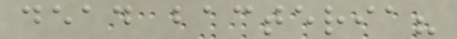dead bacteria?
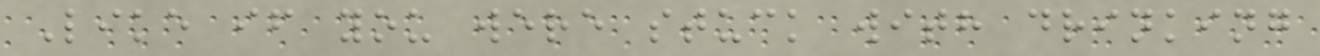Like if you were stuck with drinking
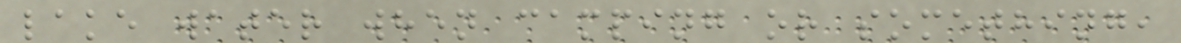lake water when camping or something,
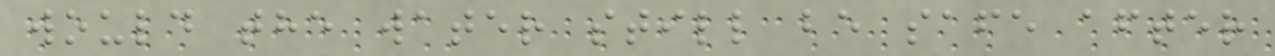would the water still be safe after
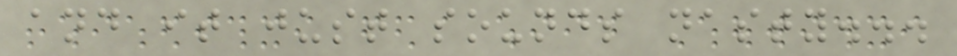and it just sounds nasty...
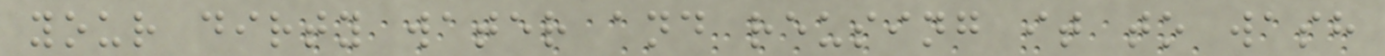your dirty water and reusing it to wash
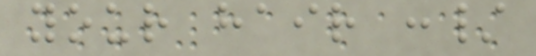your hair :/
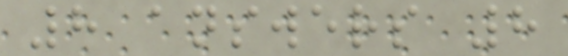8 answers 8
